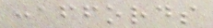:affords
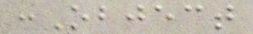:Object
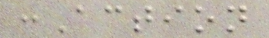:Action
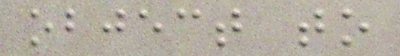object to
